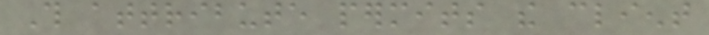This attribute permits the client
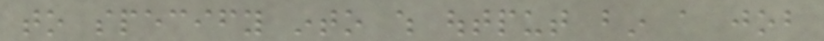to specify into which output bin a job
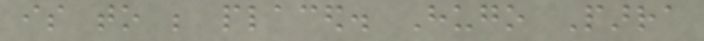is to be placed. Hugo Parra
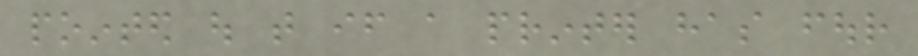pointed out that if a printer has four
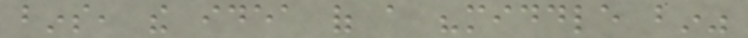bins, the idea of a "middle bin"
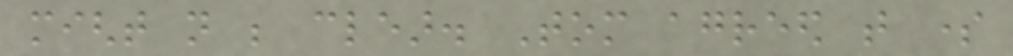might not be clear. Tom agreed that some
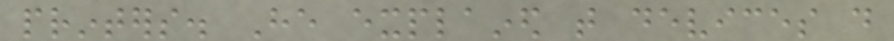printers. He explained that devices do
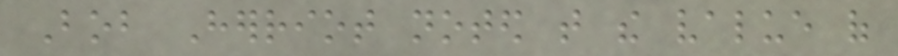Bob Herriot noted that the value of
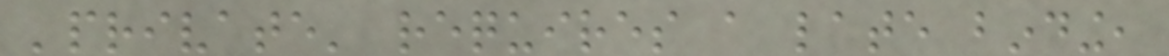'private' requires a late binding,
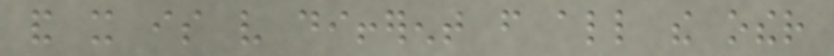and it is very different from all the other
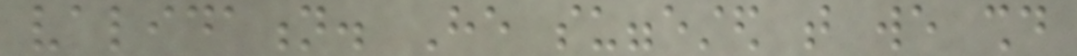validation. He suggested that we should
